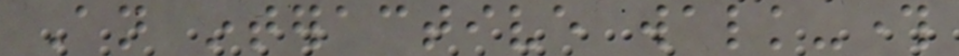An interactive walk-through
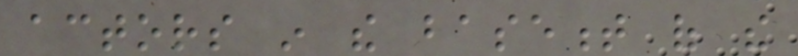actors in the basement of the
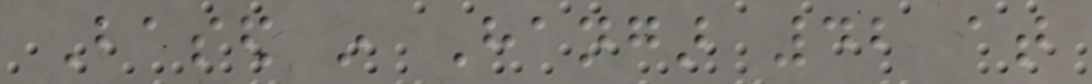Based in Hangar 42 at
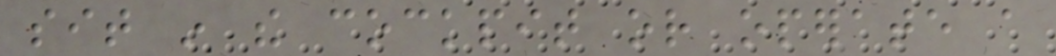sit in the cockpit or operate a
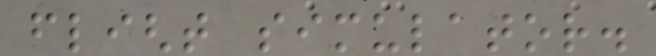flight simulator.
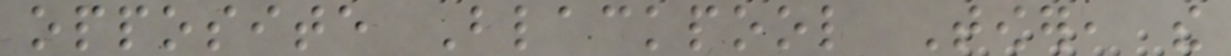opposite Blackpool Tower, the
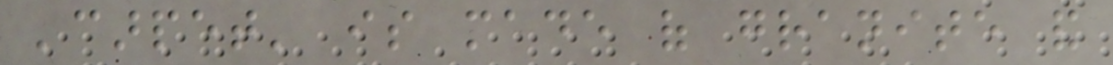'carpet' is made of granite and
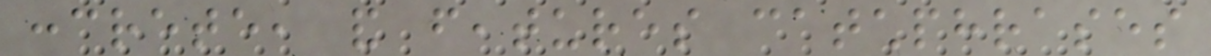concrete, and features catchphrases
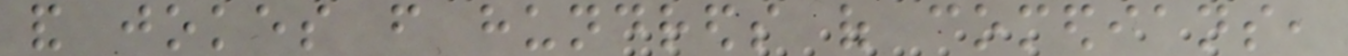and jokes from hundreds of comedians,
